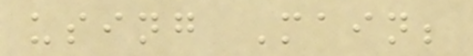using Main;
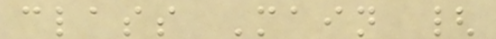class Main {
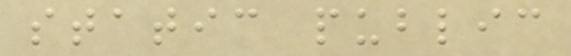static public
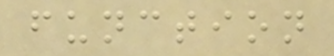function
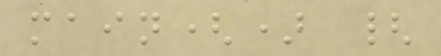main() {
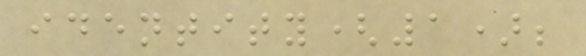identity(1);
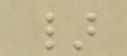}
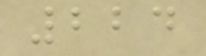224
